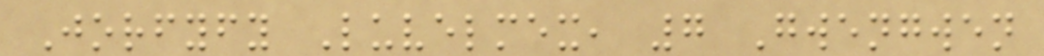Jorfyfy Luvelmex, 7 Gwengwen
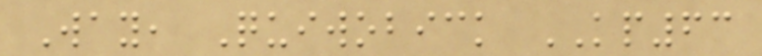Way, Quiwobick KP63
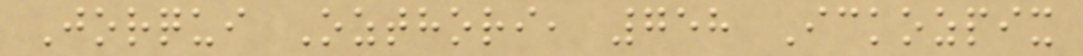Jorqui Ozthori, 758 Ickozpix
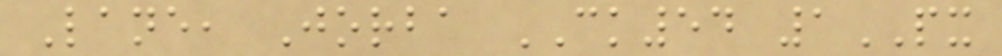Lane, Jorba CK54 1PX
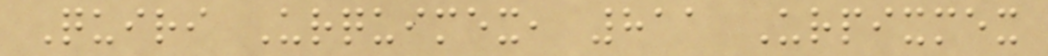Quiri Urquimex, 811 Urpixmex
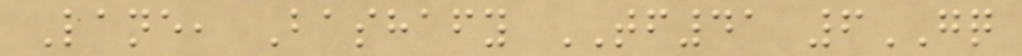Lane, Bashafy TF41 6GQ
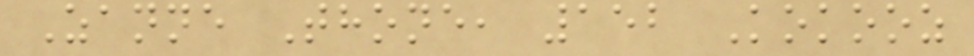Zanne Thone, 152 Kokooz
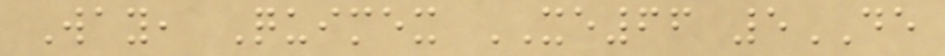Way, Quimex XE66 5DE
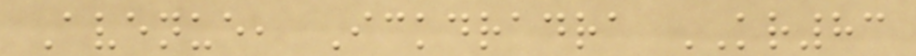Avenue, Ickdradra KR83
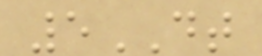5DT
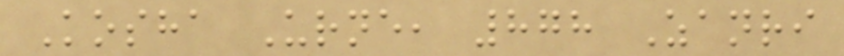Kosha Urne, 878 Zanri
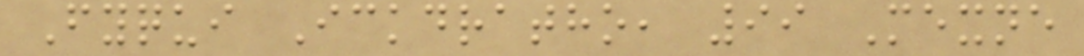Fyqui Ickdratho, 99 Mexne
